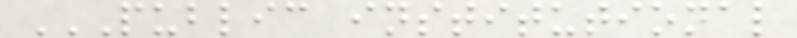PUBLIC INSTITUTIONAL
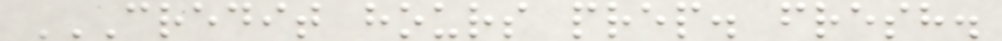CREDIT HOURS PREP. FRESH.
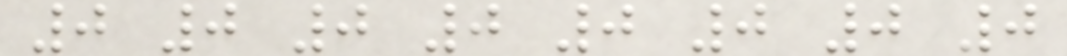0 0 0 0 0 0 0 0
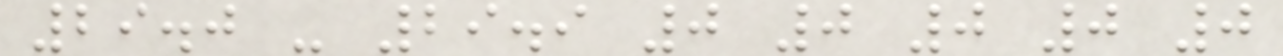29.0 - 29.9 0 0 0 0 0
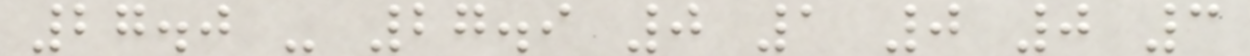27.0 - 27.9 0 1 0 0 3
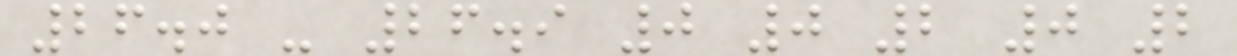26.0 - 26.9 0 0 2 0 2
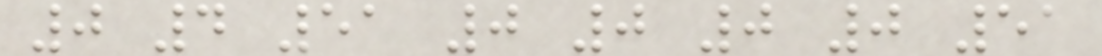0 4 51 0 0 0 0 51
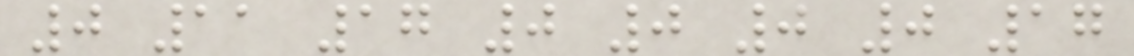0 11 17 0 0 0 0 17
